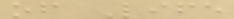of Life
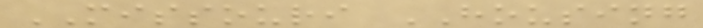MISSOURI HOUSING
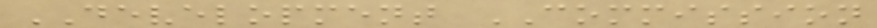DEVELOPMENT COMMISSION
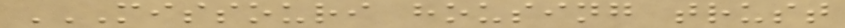MISSOURI HOUSING TRUST
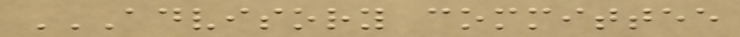ADVISORY COMMITTEE
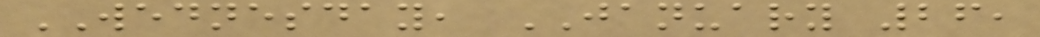WEDNESDAY, JANUARY 26,
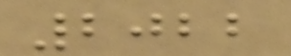2022
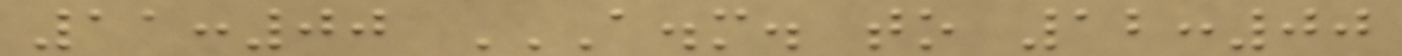11:00 A.M. TO 12:00
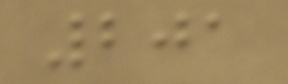201
